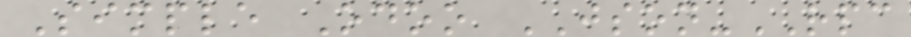Simple Odoo JSON-RPC
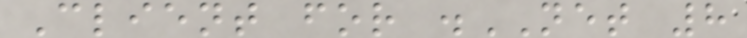Client for .NET 8
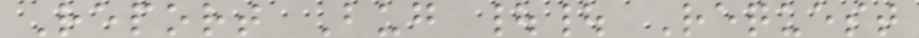Report Bug || Request
